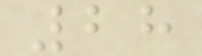28
